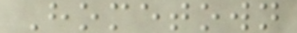Hometown
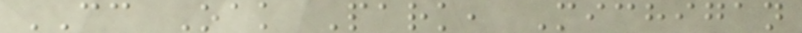CC Oak Park, Michigan
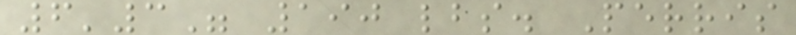6'3" 190 lbs. Perris
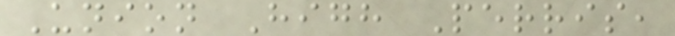Union High Perris,
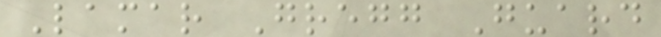Lamar Gregg Guard
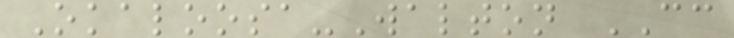Okaloosa-Walton CC
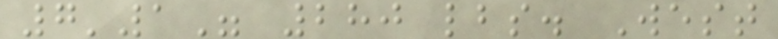7'1" 280 lbs. West
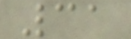31
